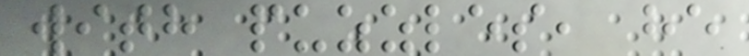with puzzles, he
